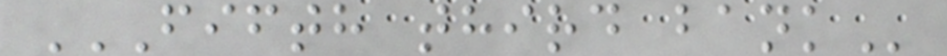FIFTH THIRD BANK
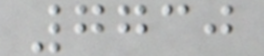7730
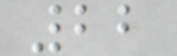22
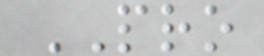PRO
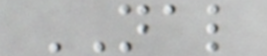NAL
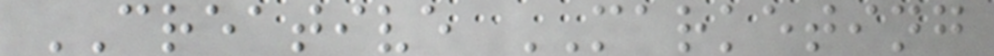CREATIVE MARKETING
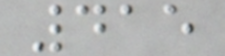415
